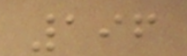196
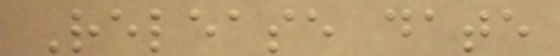Release date
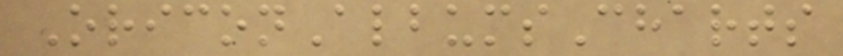OriconAlbumsCharts
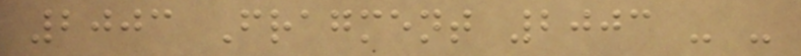2003 Fragment 2003 - -
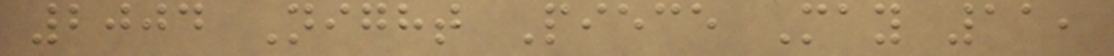2004 Night Piece May 11,
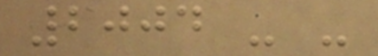2004 - -
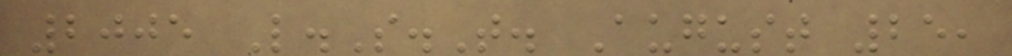2005 L.S.T. August 25,
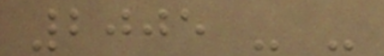2005 - -
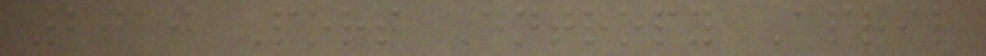2010 Port Entropy April
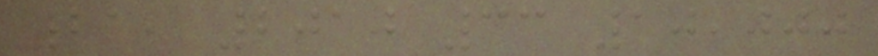21, 2010 33 10,000
